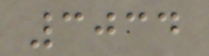3034
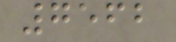7562
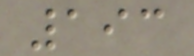193
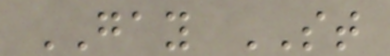GAY ST
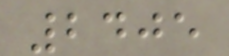2405
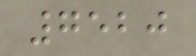7520
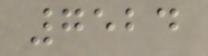7524
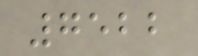7522
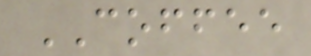COFFEE
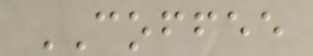COFFEE
